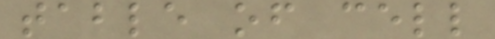table of cell
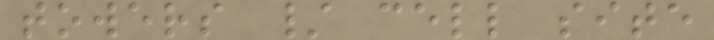towers / cell site
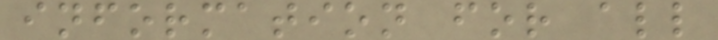information for all
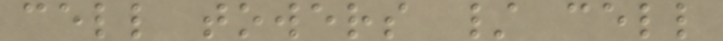cell towers / cell
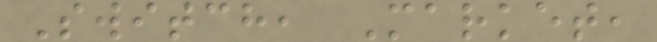Switch, Market,
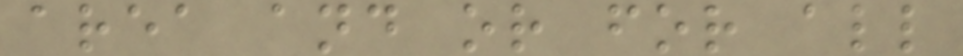area and or for all
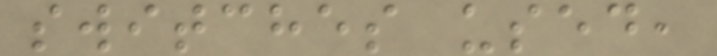switches used,
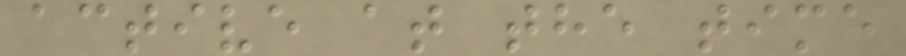active at the time
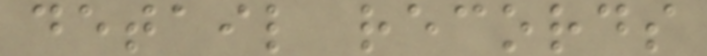detail records
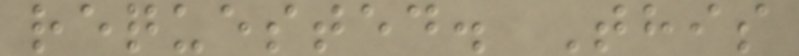requested. This
